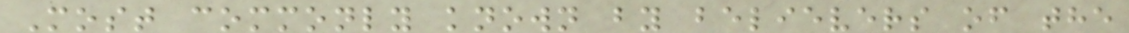Most commonly known by believers of the
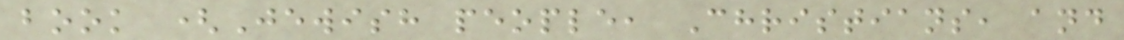book (Jewish people, Christians, and
